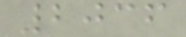2036
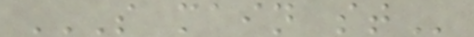S MAIN ST
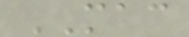MAC
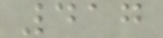417
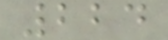224
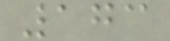173
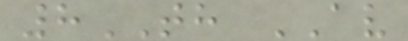8TH AV
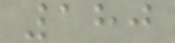180
